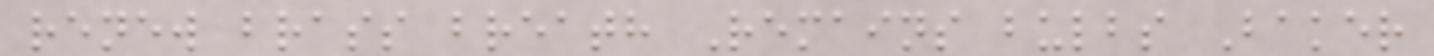renew brass breath Remains bulbs Baker
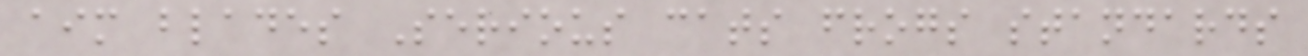aim blades Serious cats frogs standards
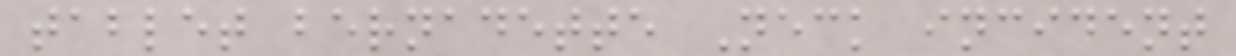tablet bernadette Neck incident
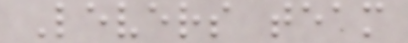Levers team
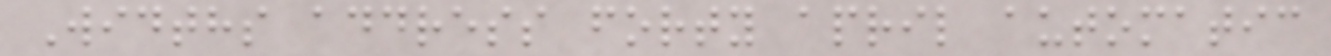Widths address forty april automatic
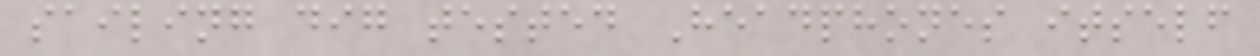sailing dig tested Headphones itself
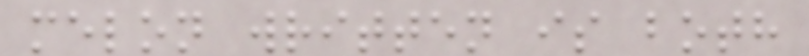melon written is both
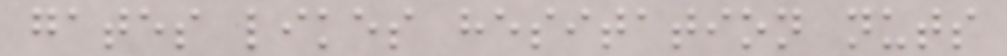gates likes hesitation nuts
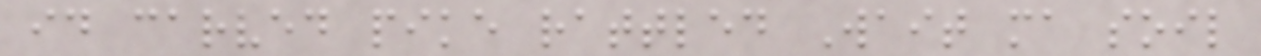id carved pike rattled Wait ma soil
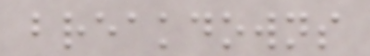breakdowns
